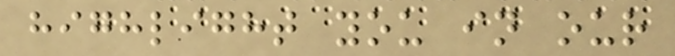highlight you in our
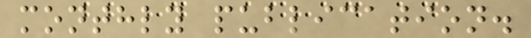monthly publication.
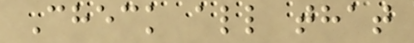Check all that
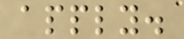apply.
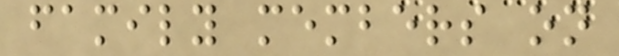family members on
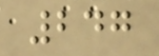247
